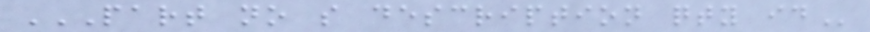PART NO S DESCRIPTION QTY ID
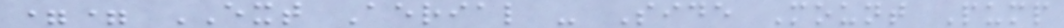== EXT Aerial - Side Mount Pump
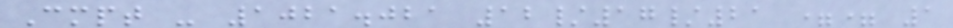Cmpt - 1021.021 12/17/21 == 1
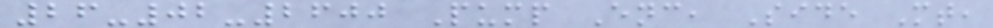26-02-2600 Pump Enc, Side Mt,
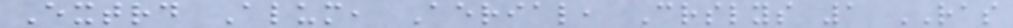Extrd Alum, Aerial, Crslys 1 RAS
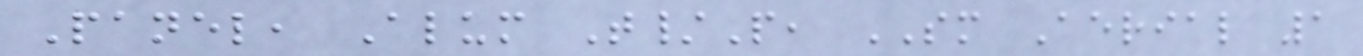Panel, Alum T/P, SM Aerial 1
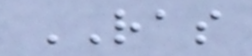RAS
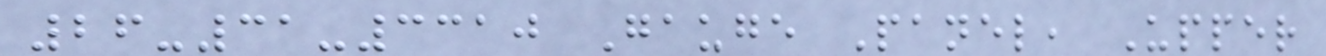26-31-3310 Gauge Panel, Upper
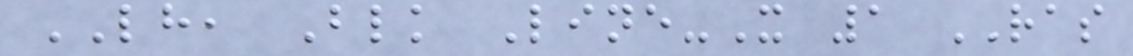LH, Blk Line-X 1 RAS
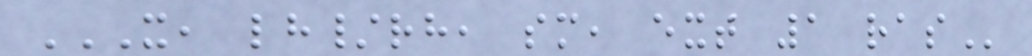X, LH/RH, SM, EXT 1 RAS
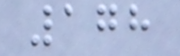178
